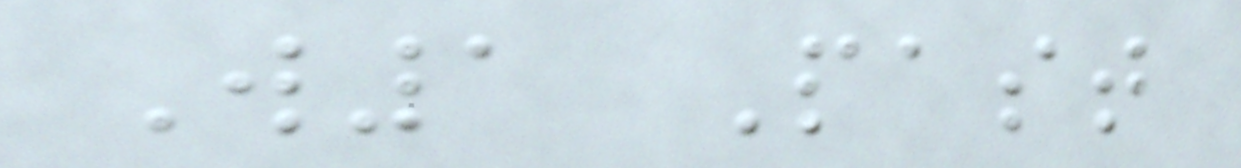W1 Past
